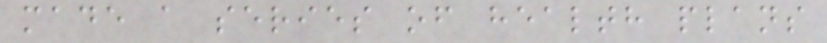made a series of health plans
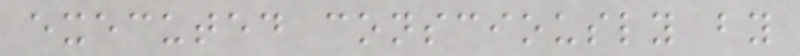executed consciously by
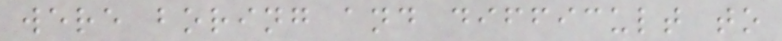were boring and difficult to
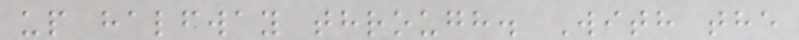up halfway through. With the
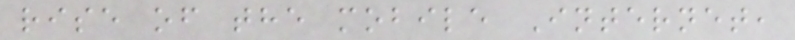rise of the mobile Internet,
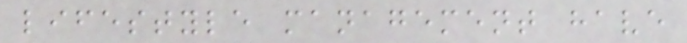lifestyle management have
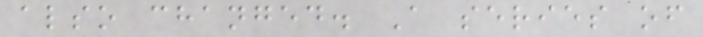also changed. A series of
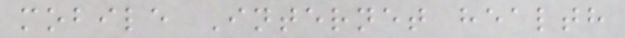mobile Internet health
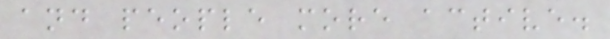and people more active.
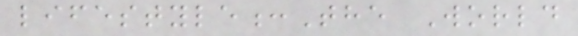lifestyle:The World
